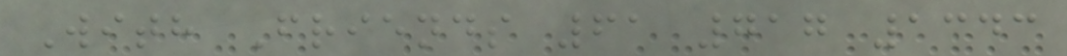With Friends 61 717 1343
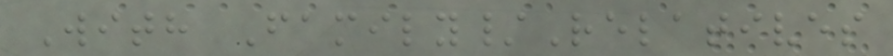With Family/Relatives
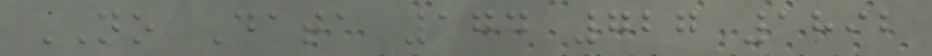NO Data 174 727 1892
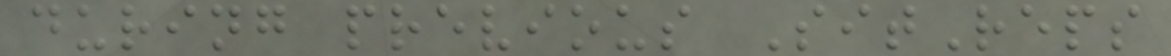during previous SitReps
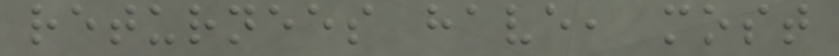returnees have, most
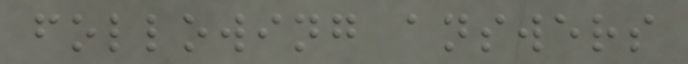following answers
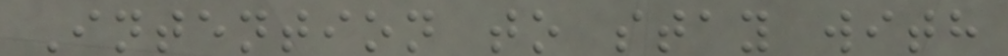Intention to stay with
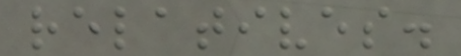relatives.
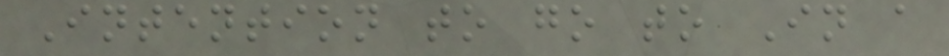Intention to go to In a
